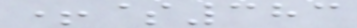+$383
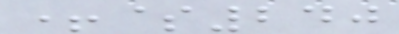+$240
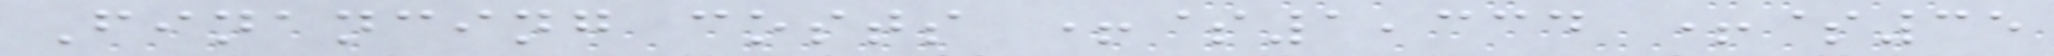Financing costs +$1,334 +$35
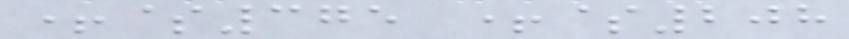+$375 +$208
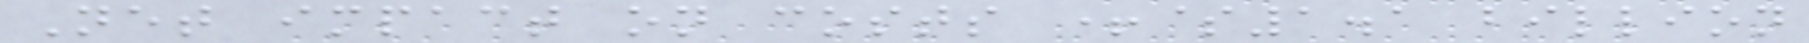Net impact on costs +$1.1 billion
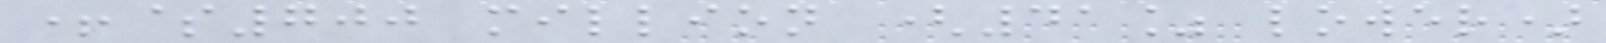+$700 million (41% lower)
